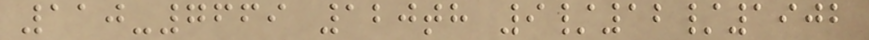110-7669 120th 9/12/1902
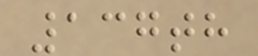137th
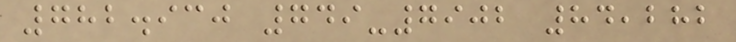782.930 749-7902 84,282
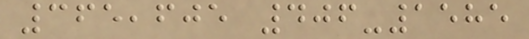365,605 406-1585
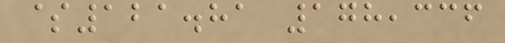$121.81 178,336
